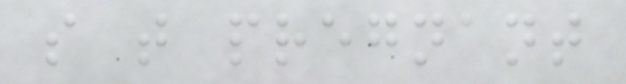so that pregnant
